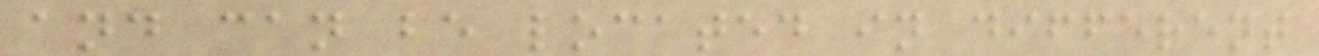and can be located in different
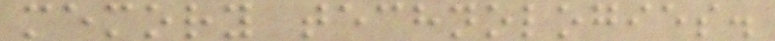memory technologies.
